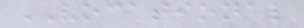VOCATIONAL
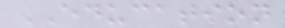EDUCATION
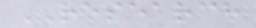RESEARCH
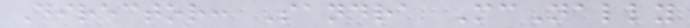Director: Sandra McNally
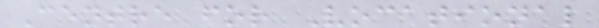Centre for Vocational
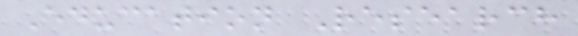Education Research
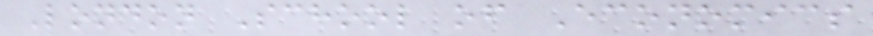London School of Economics
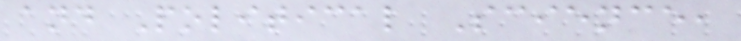and Political Science,
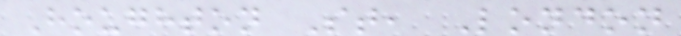Houghton St, London
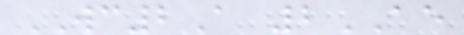WC2A 2AE
